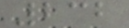232
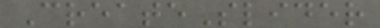CreateSlider
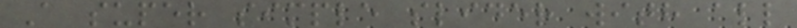A super simple slider with all
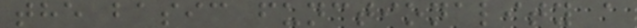the basic functionality a
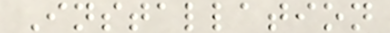Installation
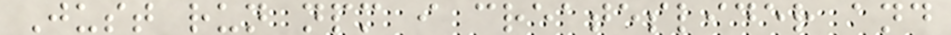Just run npm i createslider and
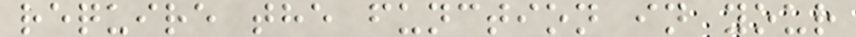require the function in your
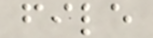file
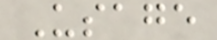Usage
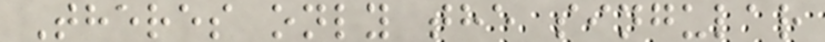Theres only the singular
